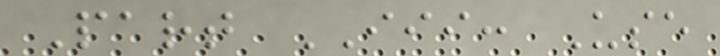Part III: Use
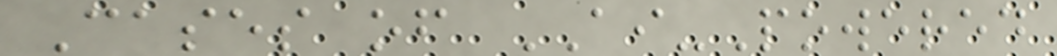Cases of AI-Powered
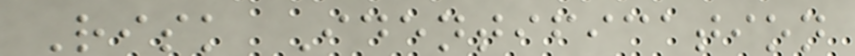Risk Identification
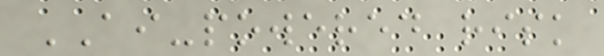AI-powered risk
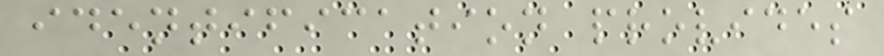identification provides
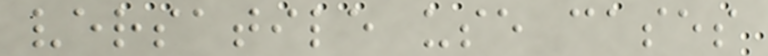versatile use cases
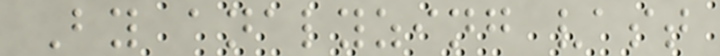By analyzing vast
